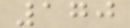170
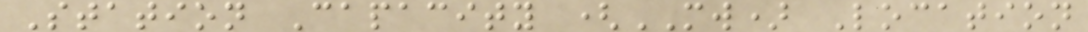Station Capacity (MW) Location
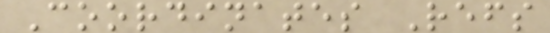Coordinates Refs
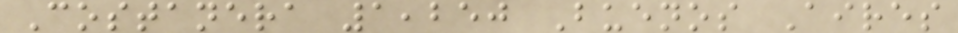Costanera 1,250 Buenos Aires
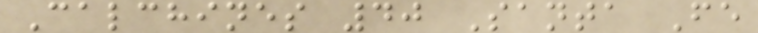Calchines 40 Santa Fe
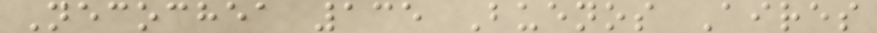Necochea 135 Buenos Aires
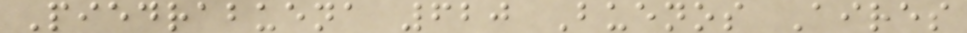Piedrabuena 620 Buenos Aires
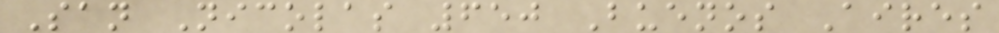San Nicolas 650 Buenos Aires
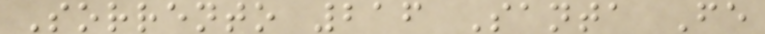Sorrento 216 Santa Fe
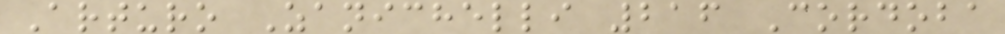Arturo Zanichelli 216 Cordoba
